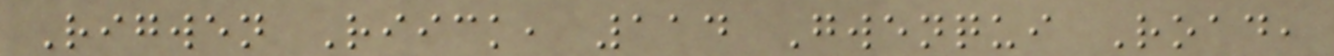Rigwen Riick, 114 Gwenqui Road,
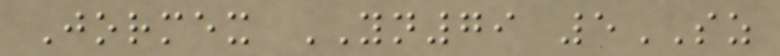Jormex YN79 5SZ
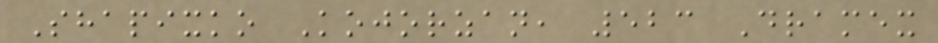Shapixko Kojorzan, 523 Dramex
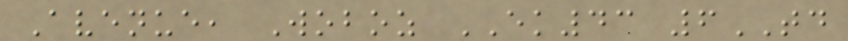Avenue, Woboz EK43 6TD
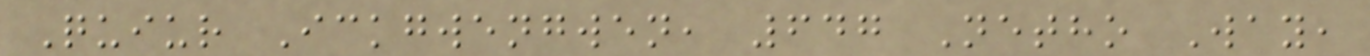Quiur Ickgwengwen, 647 Netho Way,
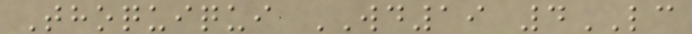Thoquiqui WD19 4LC
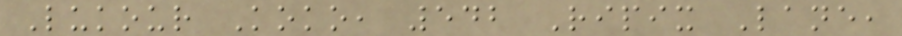Lukour Koko, 542 Ripix Lane,
